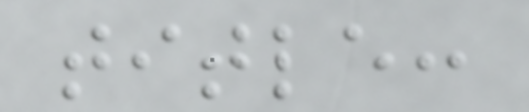title:
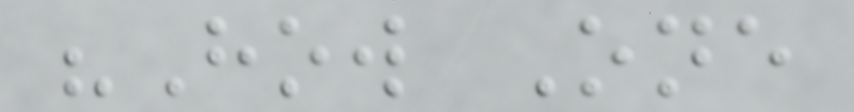"How One
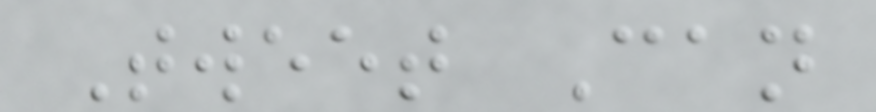Tweet Can
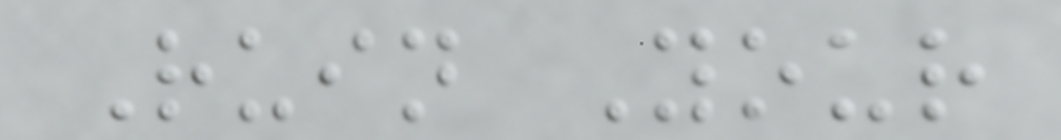Ruin Your
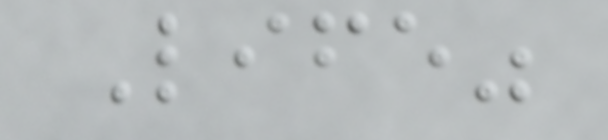Life"
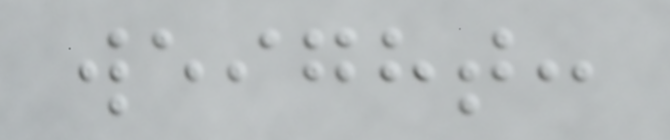weight:
